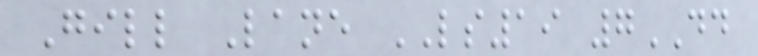Gill Lane LS19 7DD
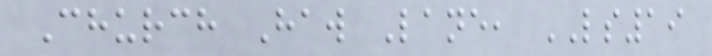Church Haw Lane, LS19
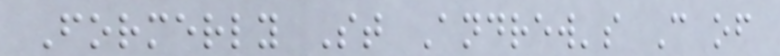Formerly St Andrew's C of
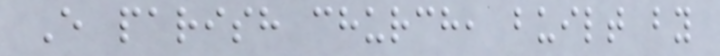E parish church, built by
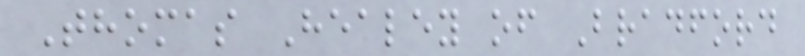Thomas Healey of Bradford
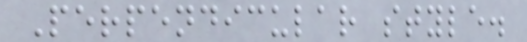Perpendicular style.
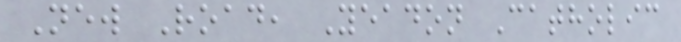New Road, Yeadon Catholic
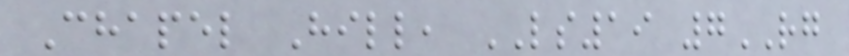Chapel Hill, LS19 7RG
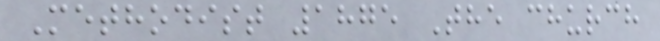Methodist 1875 The church
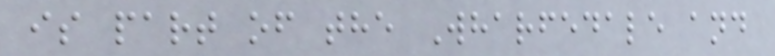is part of the Wharfedale and
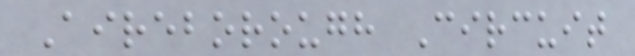Aireborough Circuit
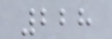228
